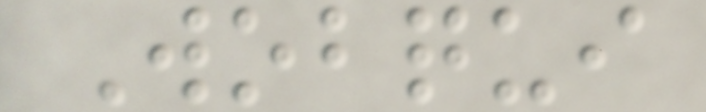Wobqui
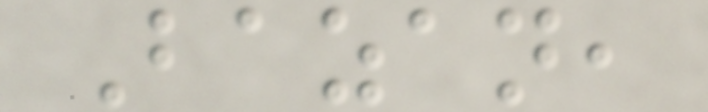Bazan,
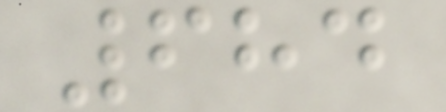684
